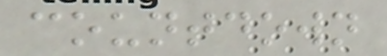countdown
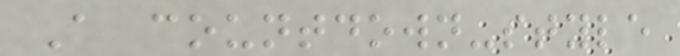A countdown-style
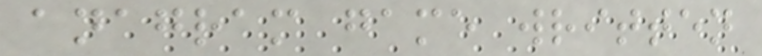anagram game written
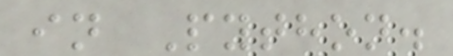in Python.
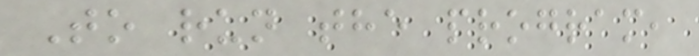To run the program,
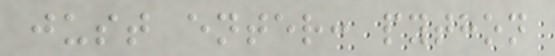just enter: python
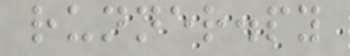runner.py
